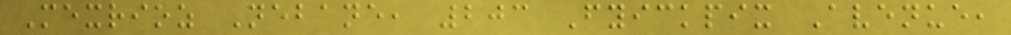Mexrioz Nebane, 203 Fyickpix Avenue,
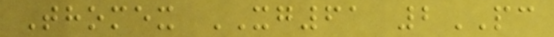Thomex XG61 2PC
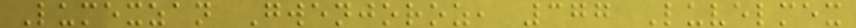Lumexzan Gwenjoroz, 377 Luvelmex
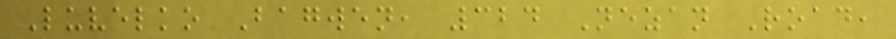Luvelko Bagwen, 324 Nezan Road,
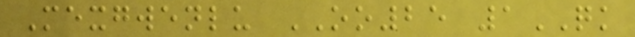Mexgwenlu OO25 1QK
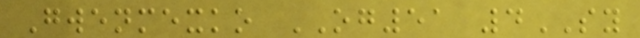Gwenmexko OG51 4SY
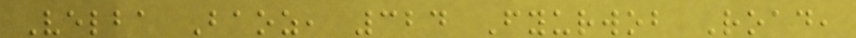Velba Baoz, 324 Fyurwob Road,
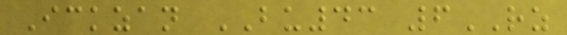Ickzan BU43 6RZ
